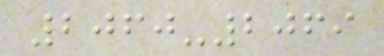2060-2069
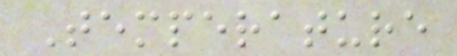Temperature
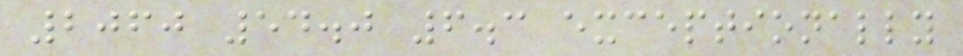2060 54.0 6.3 exceptionally
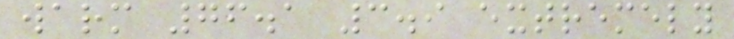warm 76.1 3.9 extremely
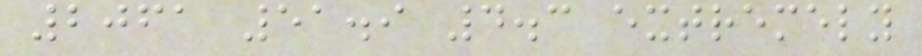2061 51.9 4.3 extremely
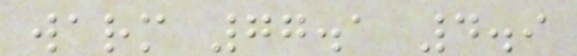warm 77.1 4.9
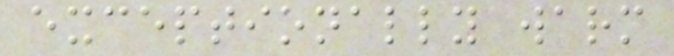exceptionally warm
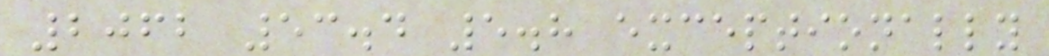2062 53.4 5.8 exceptionally
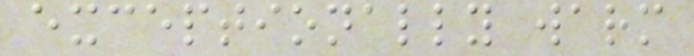exceptionally warm
